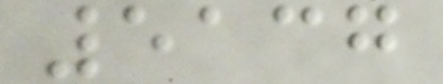5137
